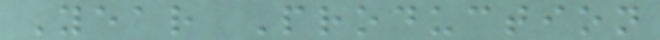Year Production
